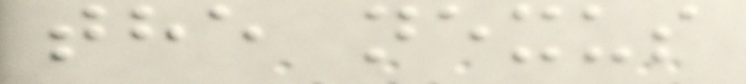the nexus
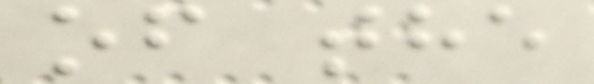of the
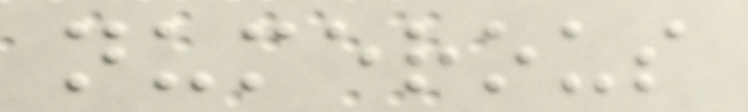numerous
